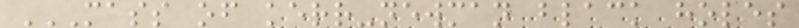MASS OF KERR-NEWMAN BLACK HOLES
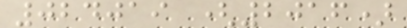024019 (2016)
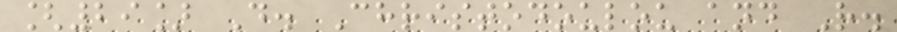[29] D. Christodoulou and R.
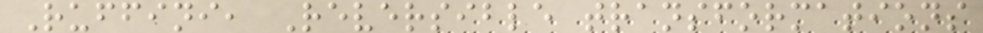Ruffini, Reversible transformations
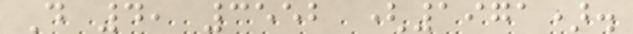D 4, 3552 (1971).
